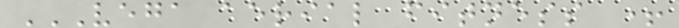VEGA AERIAL FITNESS +
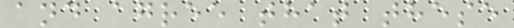and agree that these
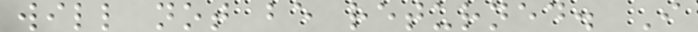will not be returned. I
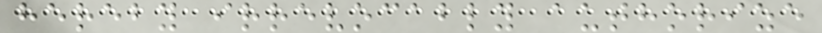hereby irrevocably authorize
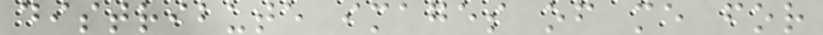distribute images of me for
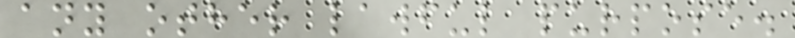any other lawful purpose.
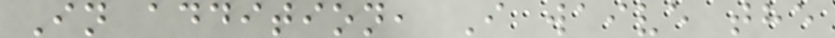In addition, I waive the
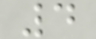4
